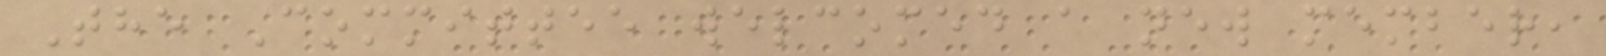The Committee welcomed a new member,
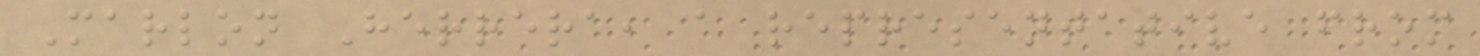Marlon Herrera, a representative from
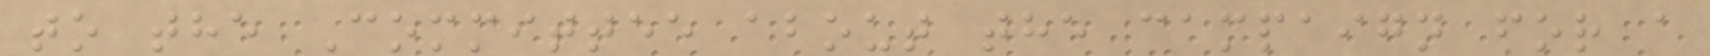to the Committee about the campaign for a
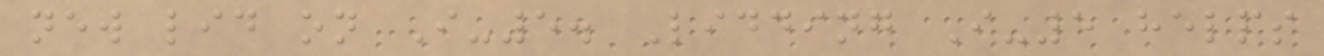new lid on I-5. Lidding I-5 helps
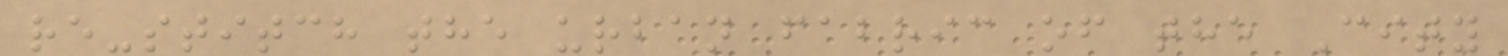re-stitch the urban fabric of the City
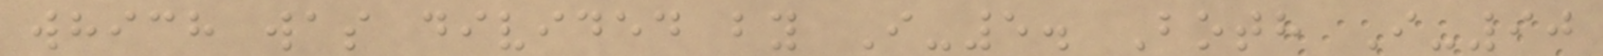which was divided by I-5. Both I-90
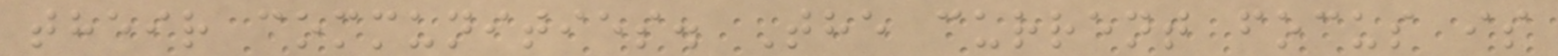their communities. The current focus is
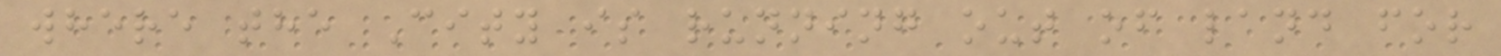where the City is running out of land for
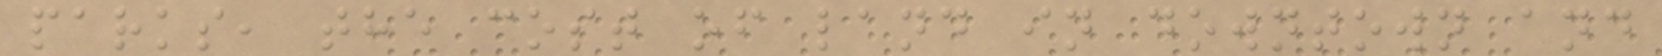parks, the cost of land in downtown and
